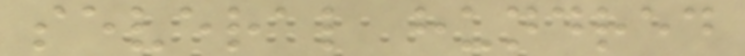several hundred
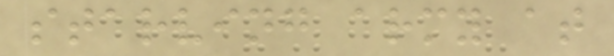starving army at
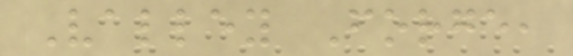Valley Forge,
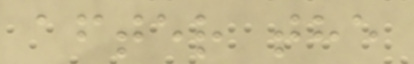after the
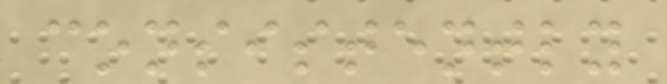consistently
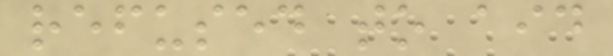refused to aid
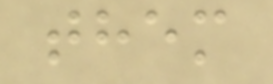them
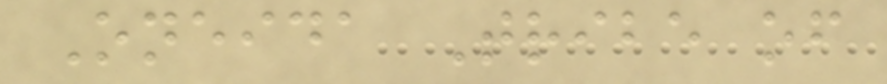Oneida Tribe of
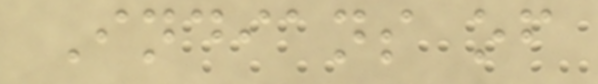Indians of
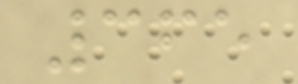365
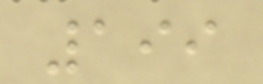199
